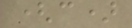(c)
